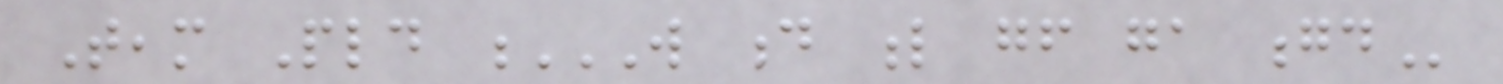Team Pld W D L GF GA GD
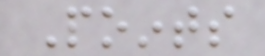Points
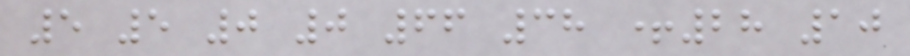5 5 0 0 66 38 +28 10
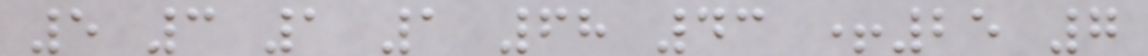5 3 1 1 68 43 +25 7
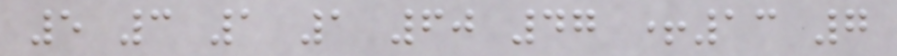5 3 1 1 60 47 +13 7
